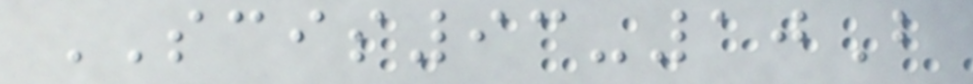SCIS93-10B
